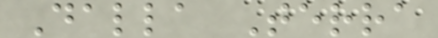Dalla Terra
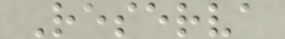Reserva
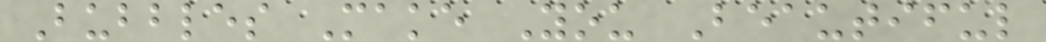Bubbles Make You Beautiful
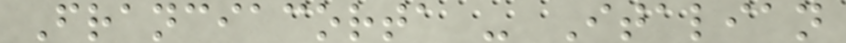Franciacorta - Italian
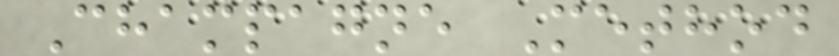Champagne Method
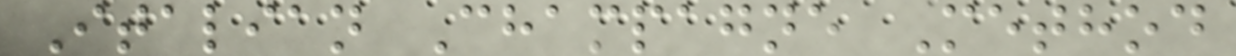Italian Champagne Method
